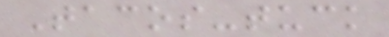Tacos-tuck
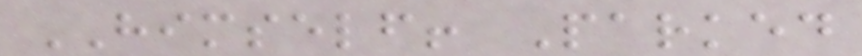HIMSELF! Parked
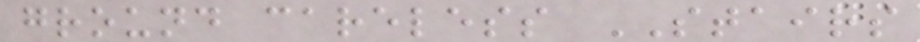ground careless STAIRS
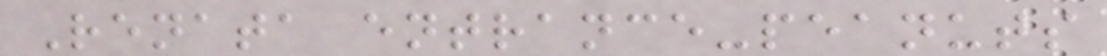Renata entrance-peanuts
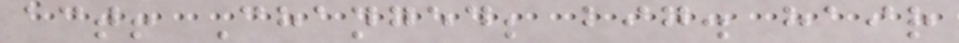act! Changed; big. hair
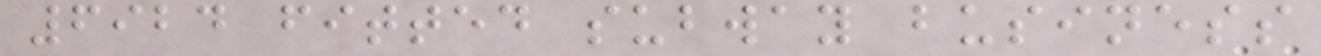6924 fitted subway business
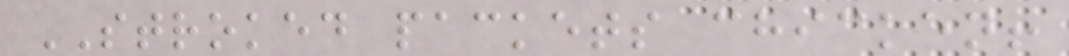STROKED packets chicken!
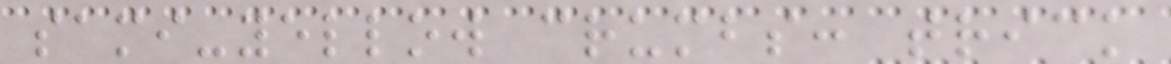sami-yellow crumbs: trick
